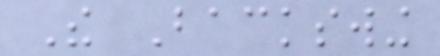The Backswing
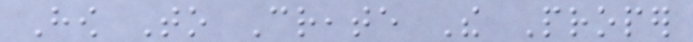How To Create The Proper
